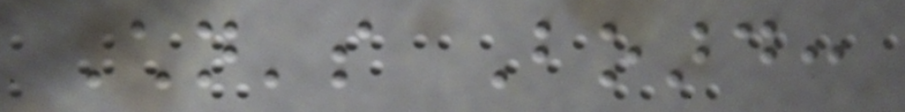Children's Board:
